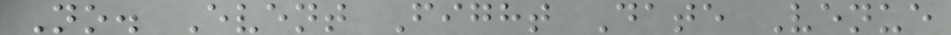No. Event Fight Date Venue
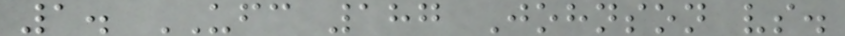1. UFC 187 Johnson vs.
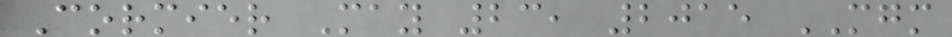Cormier May 23, 2015 MGM
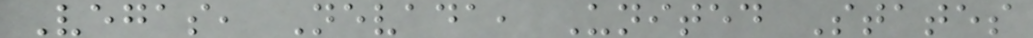Vegas, Nevada, United States
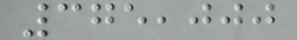375,000
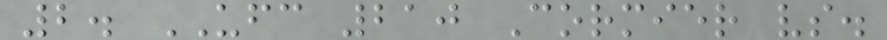2. UFC 210 Cormier vs.
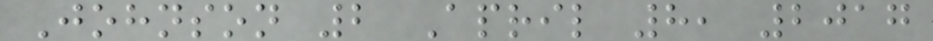Johnson 2 April 8, 2017
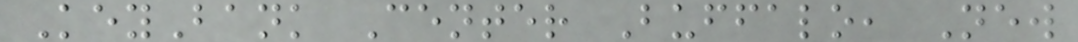KeyBank Center Buffalo, New
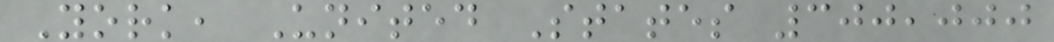York, United States 300,000
